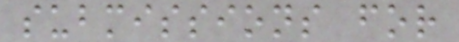submissions for
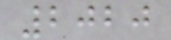2020
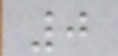0
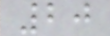20
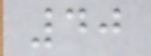40
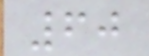60
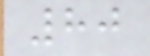80
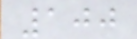100
